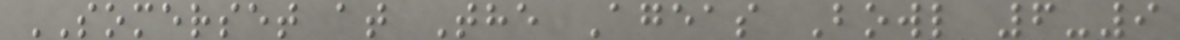SOMERSET at The Ageas Bowl 6-9
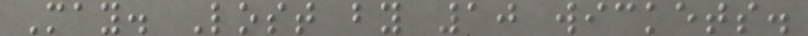May. Lost by 10 wickets.
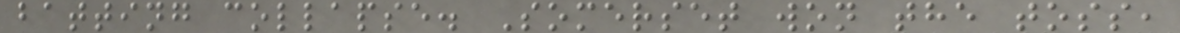batting collapse. Somerset won the toss,
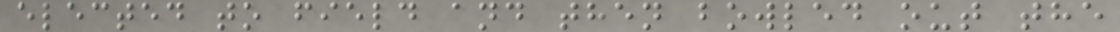elected to field and then bowled out the
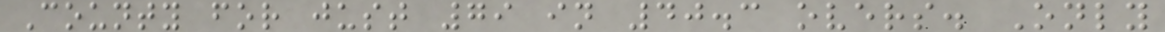County for just 79 in 40.3 overs. Only
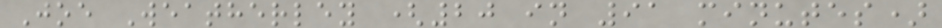Joe Weatherley (20 in 91 minutes)
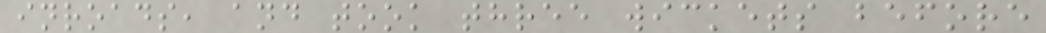inroads, and took three wickets before
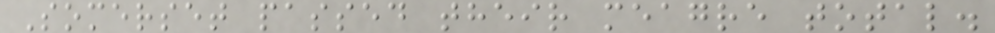Somerset passed their meagre total.
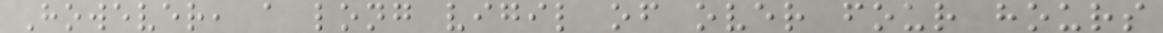However, a long vigil of over four hours
